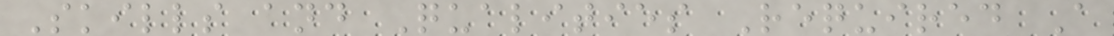Skills and Qualities Required A
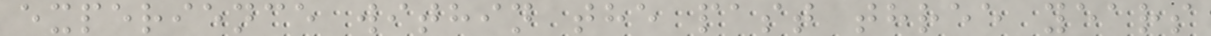experience within the past three years
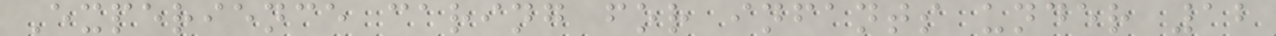Experience caring for infants under 12
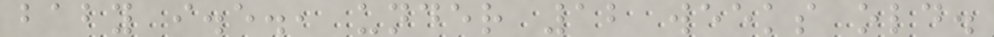baby i.e., under 12 weeks old.
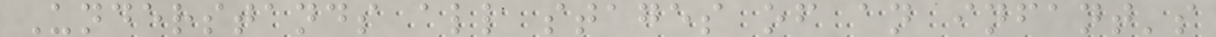Understands all stages of an infant's
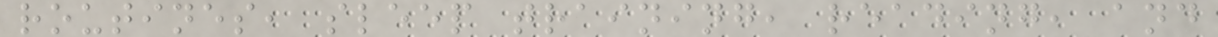routines, sleep training, reading, and
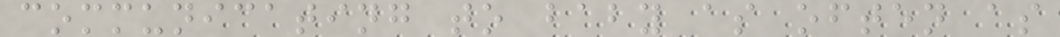communicating to baby as often as
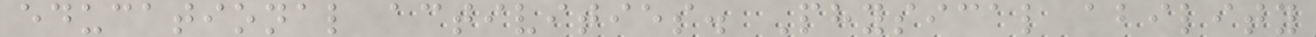educational activities. Physical ability
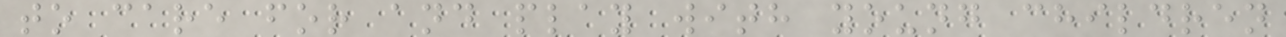to care for and play with young children
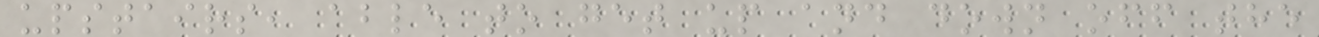upstairs, able to get up and down off the
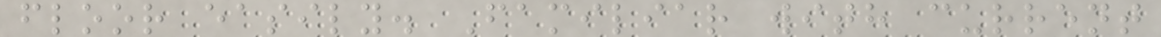floor easily. Familiar with current
